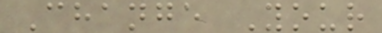Change Your
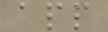app
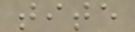tite
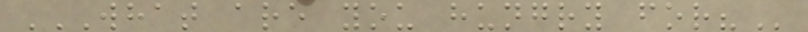WHAT ARE YOU HUNGRY FOR?
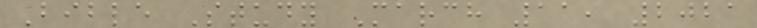Bible Study March 11, 2021
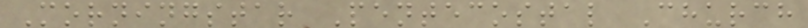Morningstar Pentecostal Church
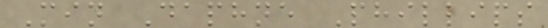Min Daphne Phillips
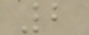2
